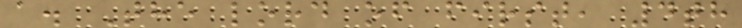a. The lord of first, 4th
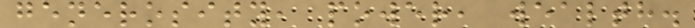generosity, power, wealth.
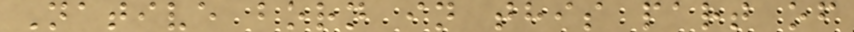Native born in this part of
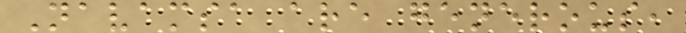Navamsa are generous,
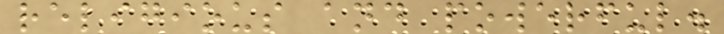religious and powerful.
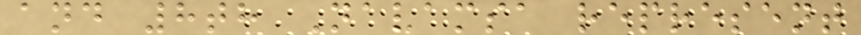and 8th Navamsa represent
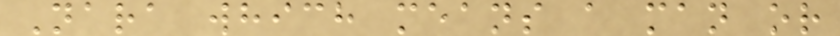Nara which means a man or
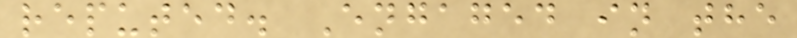reputed. Engaged in the
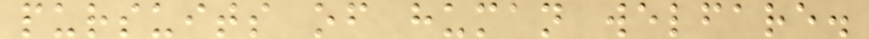pursuits of human welfare.
